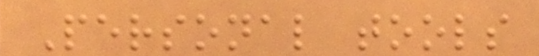Personal tools
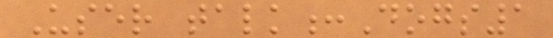User talk:Dogs1
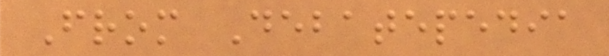From Debatepedia
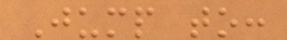Jump to:
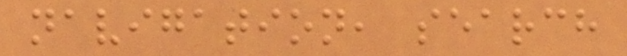navigation, search
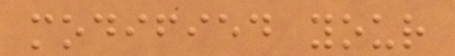modified your
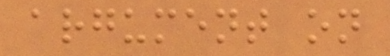argument on
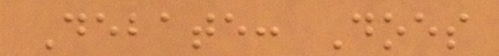Debate: Does
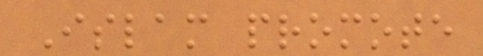Islam promote
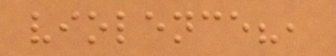violence?,
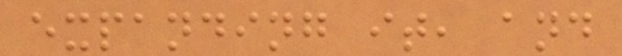expanding it, and
